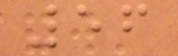56
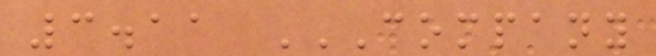3.11 COMPANY
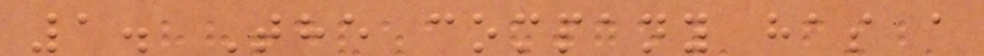1. The company has a
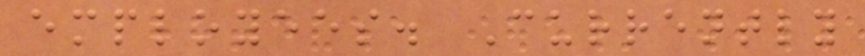employees. Currently
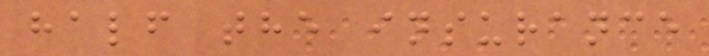half the insurance
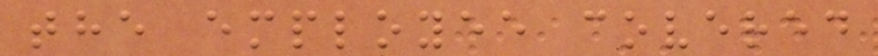the employee covered
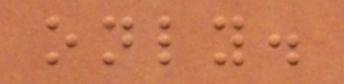only.
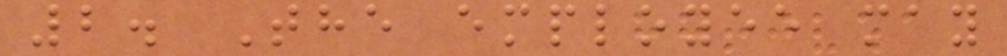2. The employee may
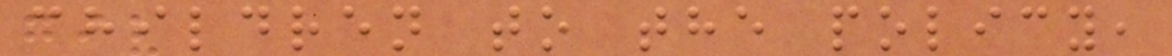children to the policy,
